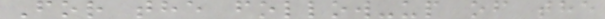For the follow-up of the
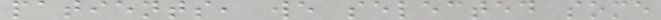patients, we selected some
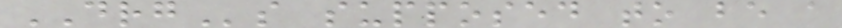DRGs supposed to be a
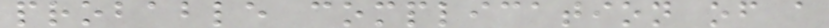probable complication of a
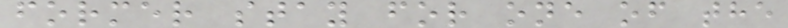former stay for one of the
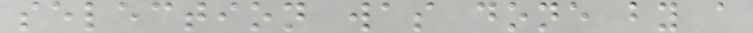selection was done by a
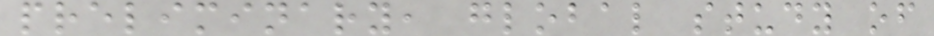preliminary, global study of
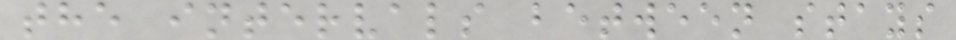the intervals between stays
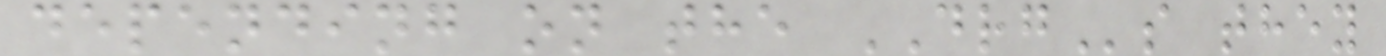depending on the DRGs they
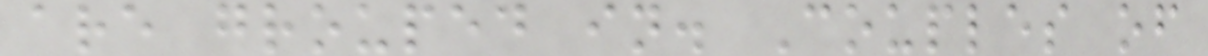are grouped in. Couples of
